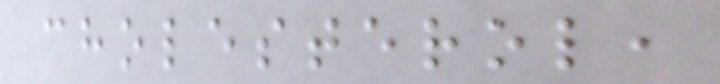cholesterol,
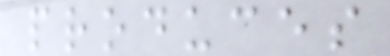produces
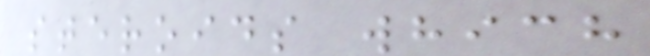steroids which
